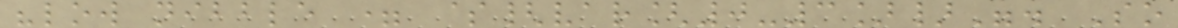"low nibble = ${var[0-3]}". So
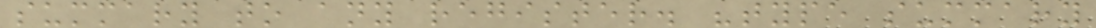summary to any register. "type summary
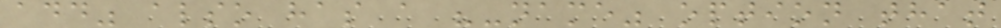add" also has a "-name" option that
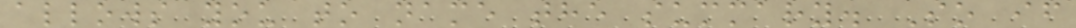allows you to name the summary. So if
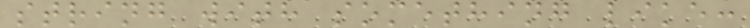string with something like:
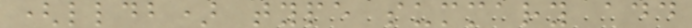(lldb) type summary add
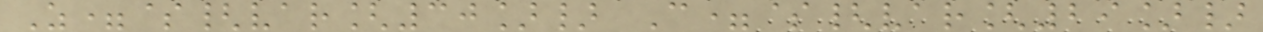Z=${var[30]} C=${var[29]}
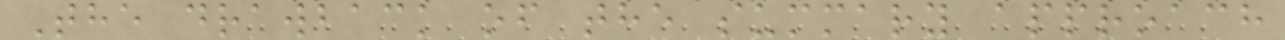The drawback of the summary approach
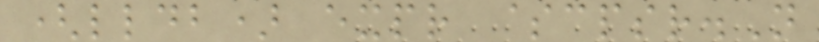(lldb) expr $cpsr.N
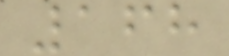168
